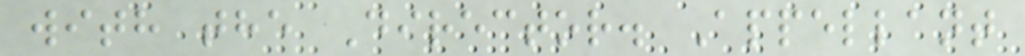with the Director. Appellant
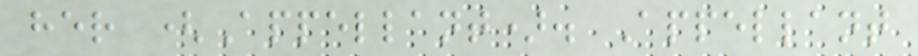her (Appellant). Appellant
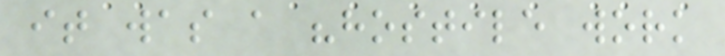it was a "hostile work
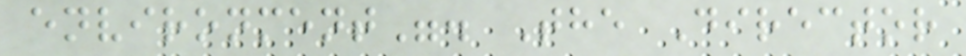environment". The Director
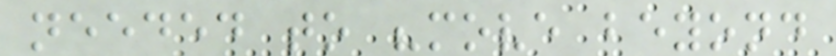needed to "move beyond
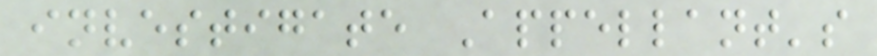investigate Appellant's
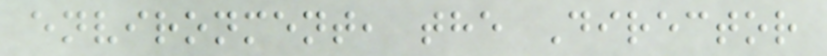environment, the Director
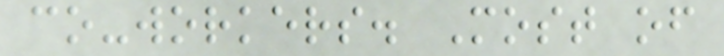co-workers. Most of
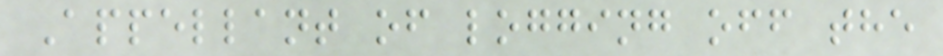Appellant of logging off the
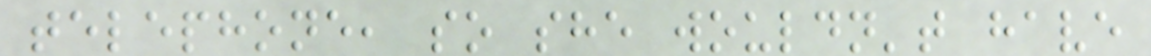telephone, so she wouldn't have
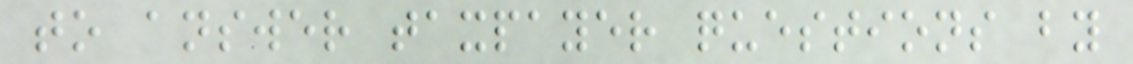to answer taxpayer questions by
